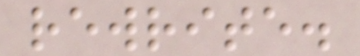rewrite.
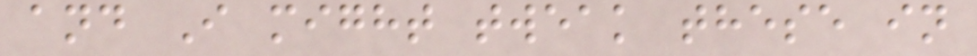and I might tweak these in
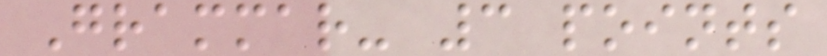Grammar- 3 points
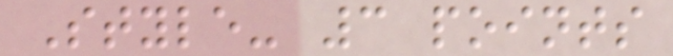Style- 3 points
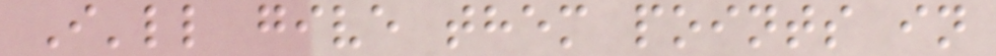I'll give them points in
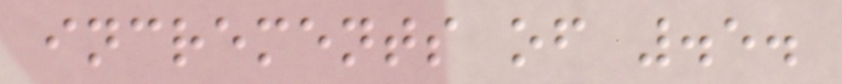increments of .5.
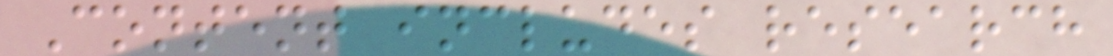Content includes research
